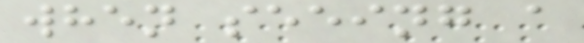when seeing a
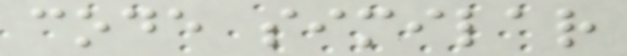code similar
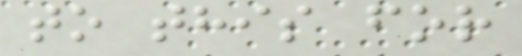to this for
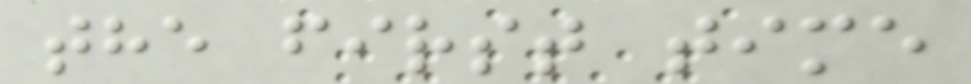the first time
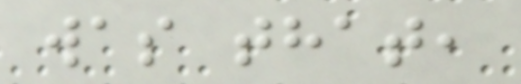was that,
